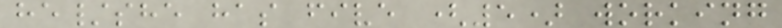he/she has five (5) working
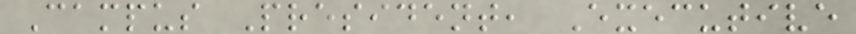Campus President, Executive
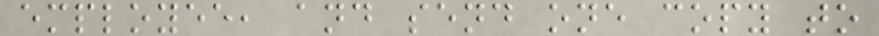employee, and send one copy to
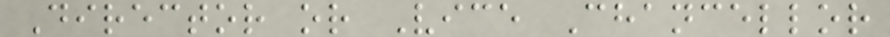Director or Vice Chancellor
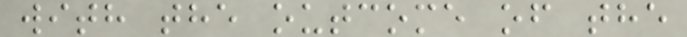with the outcome of the
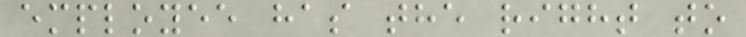employee has the right to
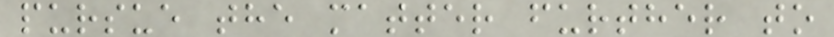pursue the matter further to
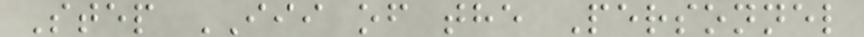Step III of the Personnel
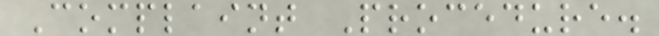Complaint Procedure.
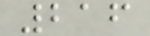216
